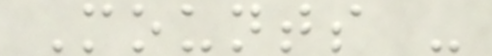Mounts -
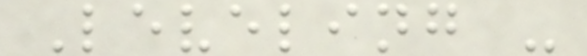Leveling -
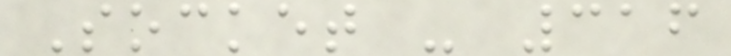Socket - 316
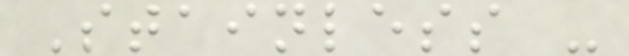Stainless -
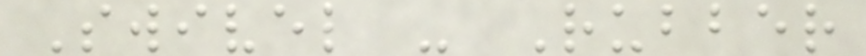Swivel - Rubber
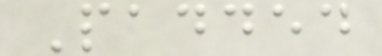Padded
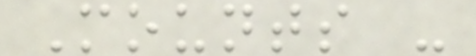Mounts -
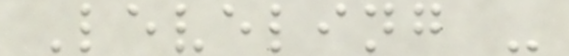Leveling -
